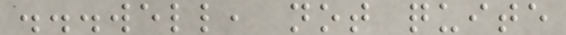...well, not quite
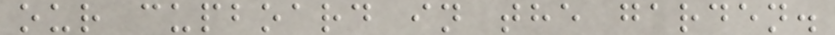our cupboard in the garden.
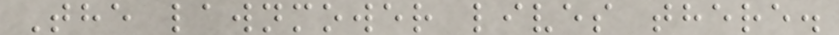The lawnmower lives there.
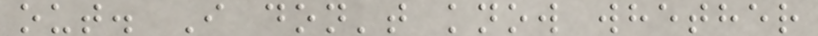out. I don't know whether
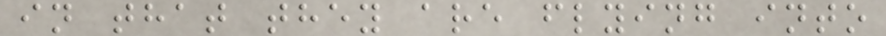in that they are flying into
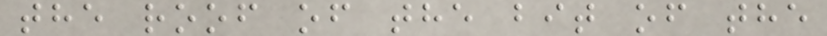the roof of the bit of the
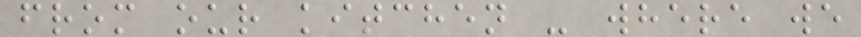from our kitchen - where we
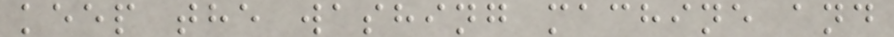keep the washing machine and
